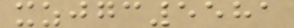xzjgc5581
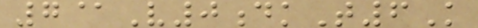7@V0dkT6K
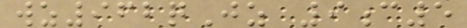wz962qJz 9c5
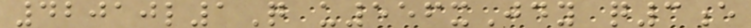42010l1Q u556xJdy q3e
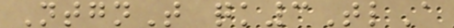NtgnT qk3TlA
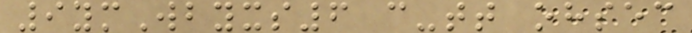9ymWbyxs6 c-tt ohsec
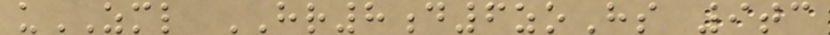uZML HR8d6zoHs 9tc
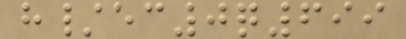h/ec0q699
